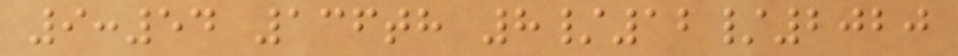9:54 136th 8/12/2020
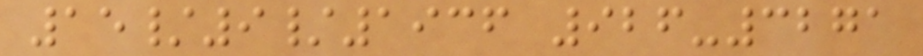15/9/1936 926-3271
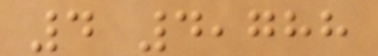4 4,788
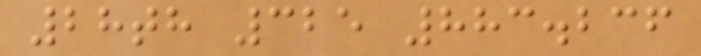28th 325 883.236
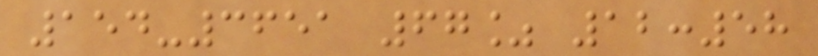154-3651 67% 12:58
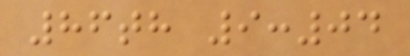86th 9:04
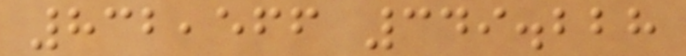832,566 349.228
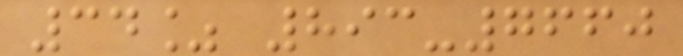34% 893-7660
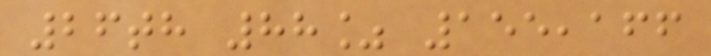26th 88% 155,166
